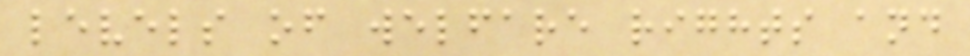levels of welfare rights and
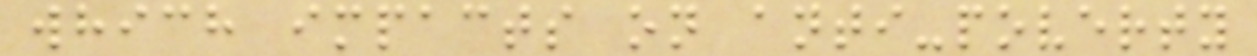which impacts on anti-poverty
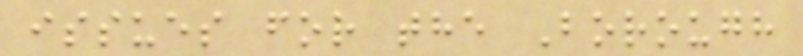issues for the Borough
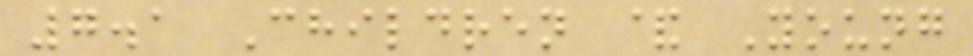7.1 Children & Young
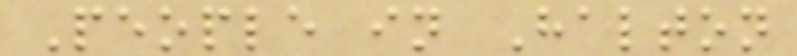People in Halton
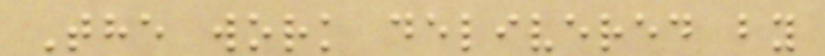The work delivered by
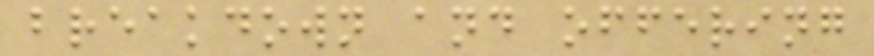breakdown and offering
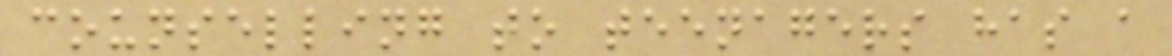counselling to teenagers has a
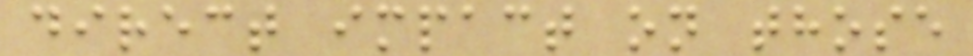direct impact on those
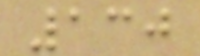130
